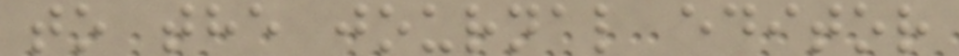to the journal editor
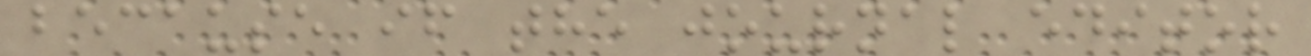because if the journal editor
